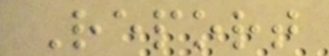Report
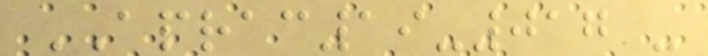APRAC19-017 -
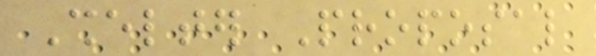Shelter Proposal
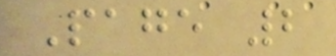Page 2
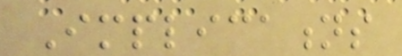Implications
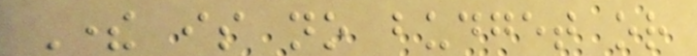There is no budget or
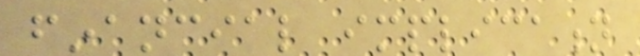financial implication
